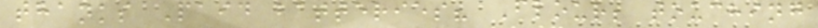thanks Paid batteries? Flour; touching
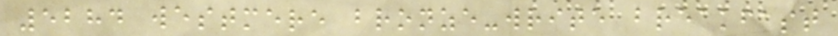5284 westmere bronze-write breakfast
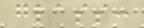glass:
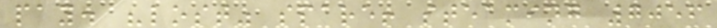pay. "lost" spare! steaming 7056
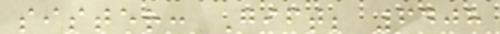sister: Gift; 6408
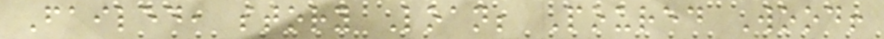Failed, story Loan; Poured Wood!
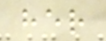her
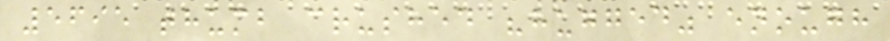5695 thumb crushed "hugged" enough
